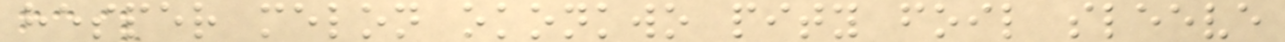hesper melon okonkwo pity foil sleeve
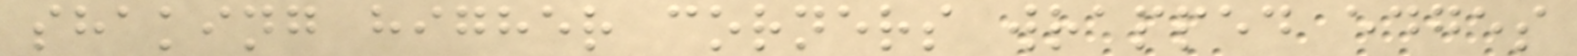shaking higher corners wrapped edges
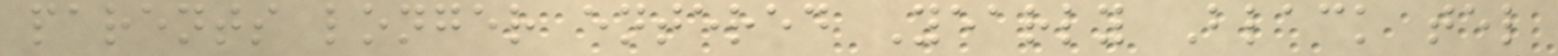parents longer entered Yearly Black tel
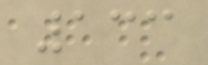133
